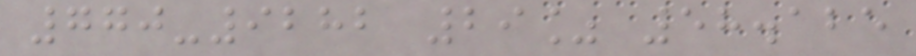770-9282 29% 58.125
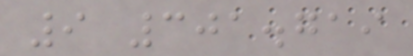9 301.719
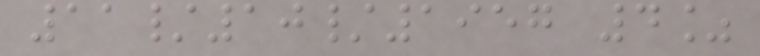11/10/1957 4%
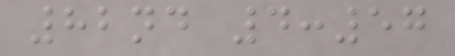82nd 4:57
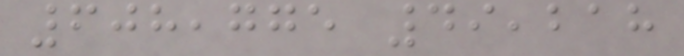608,775 49,218
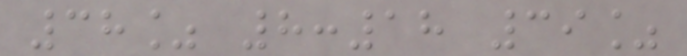38% 8:18 39%
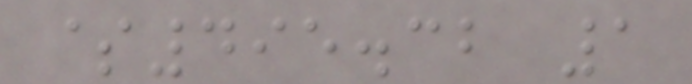$495.32 1
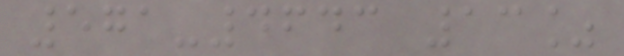571-4643 13%
